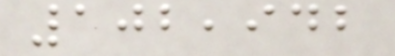102,942
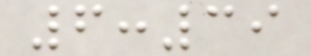6:39
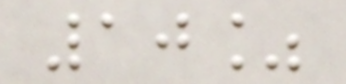10%
